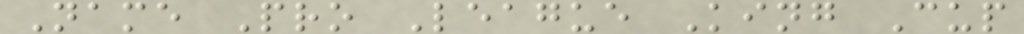Name Pro League King Cup
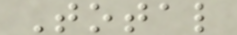Total
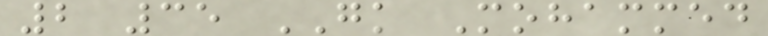2 35 GK Mohammed
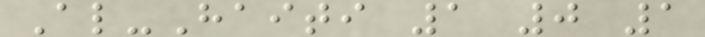Al-Haiti 1 0 1
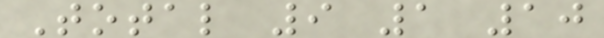Total 9 1 10
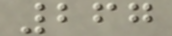267
